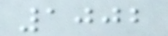1002
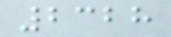2328
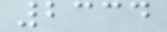2334
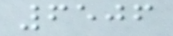6506
